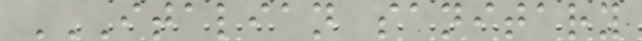ITALIAN SANITARY
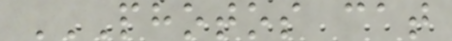PHOTOS CAT
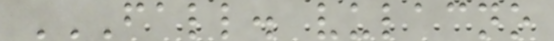FALL. VULACNO
